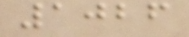1026
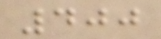400
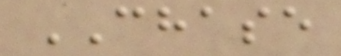CHASE
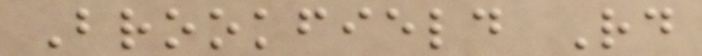Brookfield Rd
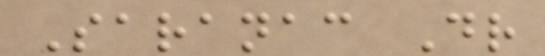Saranac Dr
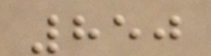850
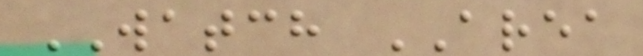WATCH AREA
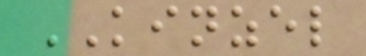KINZEL
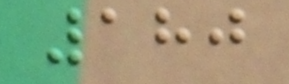180
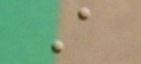A
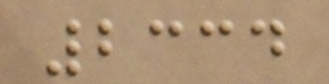2334
